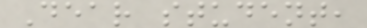Dear student,
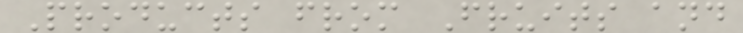Products from Fruits and
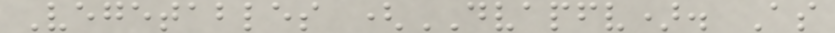Vegetables (DVAPFV). As
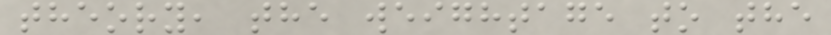theory, the weightage to the
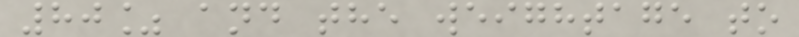80% and the weightage to
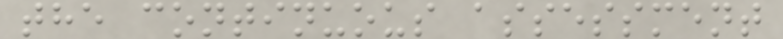the continuous assessment
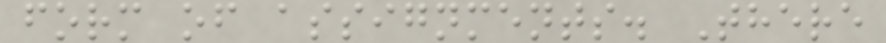form of assignments. There
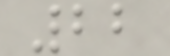22
